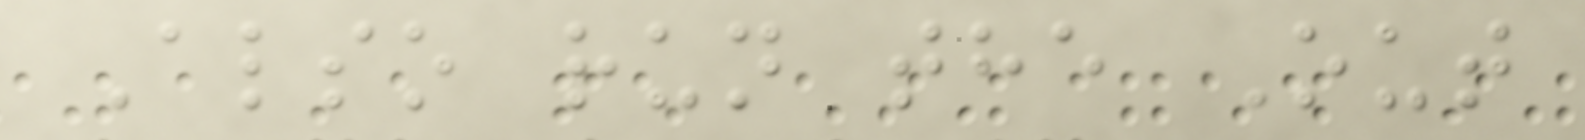Also run the Out
